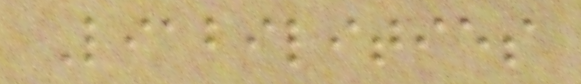Liabilities
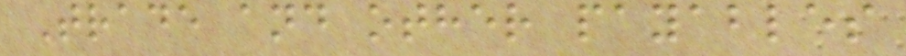Trade and other payables
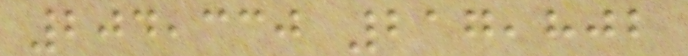204,330 217,802
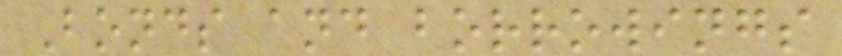Bonds and borrowings
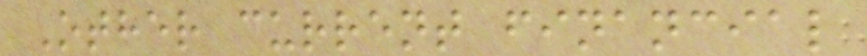Other current financial
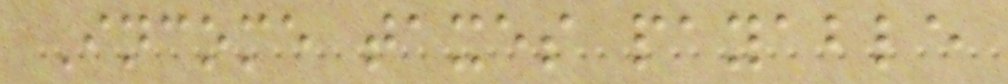Income taxes payable
